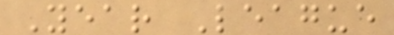Year League
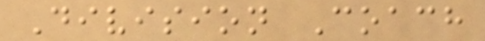Division Coach
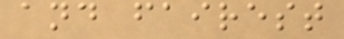and fairest
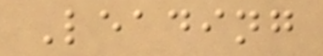Leading
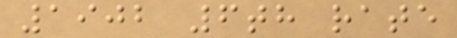1902 6th rate
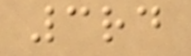3rd
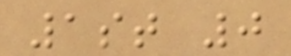1st 0
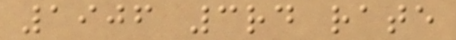1906 3rd rate
